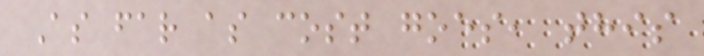As far as cost goes, this
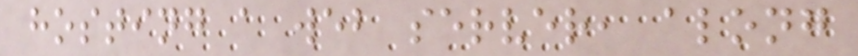hosting a web server, along
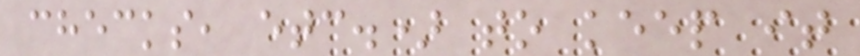checks, etc.) to keep it
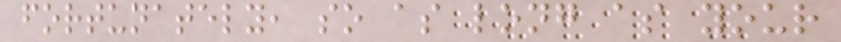fortunately, so as long as your
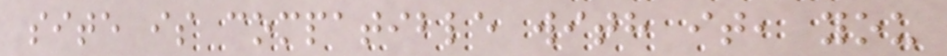site is compatible with it, you
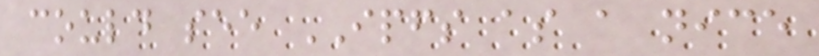could see IPFS as a nice
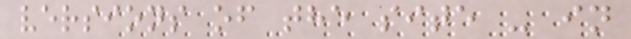versions of the site - in
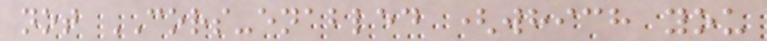not CORS-enabled (which you
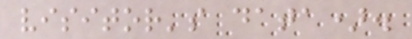visitor's data).
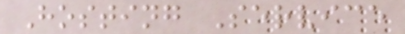Hosting Service
